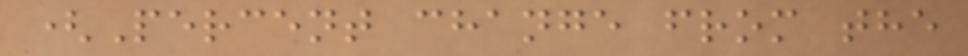(Percent change from the
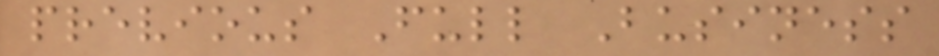previous Full Business
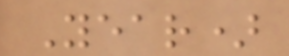Year)
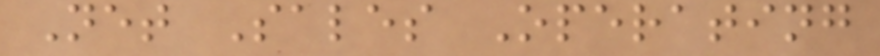Net Sales Operating
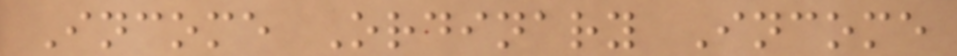Income Ordinary Income
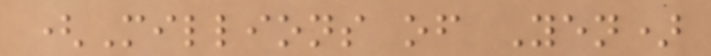(Millions of Yen)
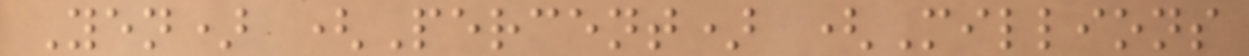Yen) (Percent) (Millions
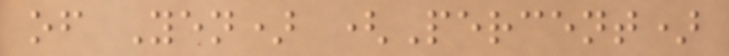of Yen) (Percent)
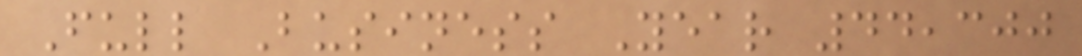Full Business Year 44,300
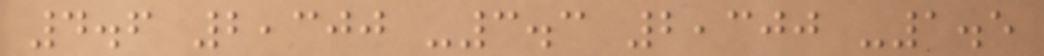4.6 2,300 -3.3 2,300 -1.5
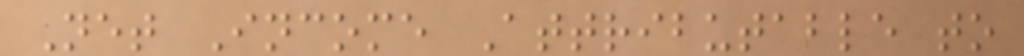Net Income Attributable to
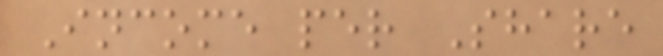Income per Share
